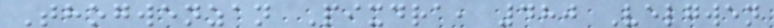Thogwenzan Pixdra, 480 Velgwen
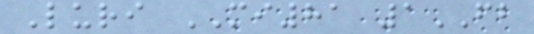Luri MI81 1FB
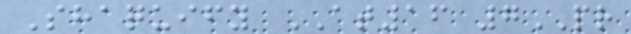Shaquify AT16 7PR
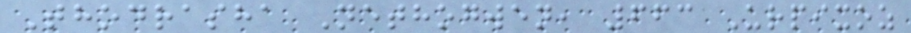Thodrasha Nethogwen, 663 Urpixoz
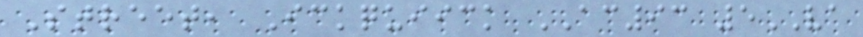Street, Ickquiick AC93 5VA
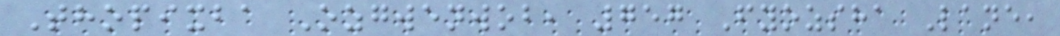Thopixba Ozgwenwob, 757 Fyozsha Lane,
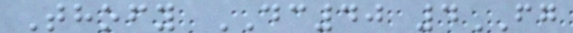Thofy DC40 4FG
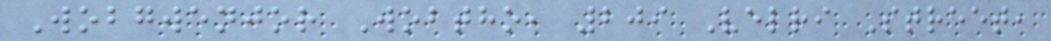Wobgwenjor Wobtho, 209 Velri Street,
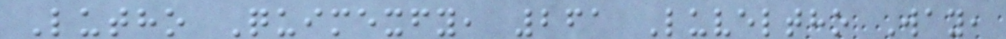Lutho Quimexfy, 261 Luveltho Way,
